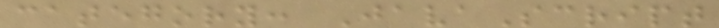category: JavaScript
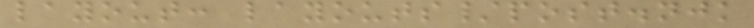layout: layouts/post.njk
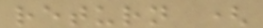return (
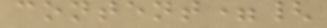content={
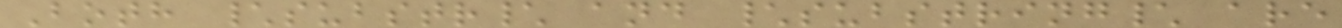Both \substr\ and \substring\ are
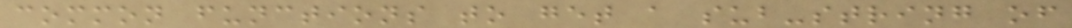common functions to get a sub-string of
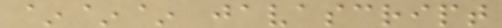~~~ javascript
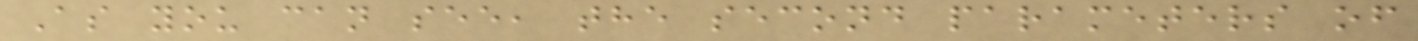As you can see, the second parameters of
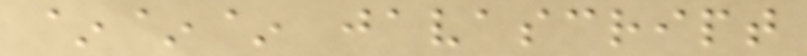~~~ javascript
